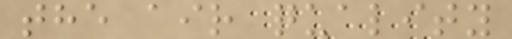the air quality
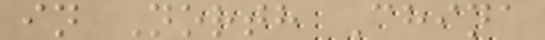in North China
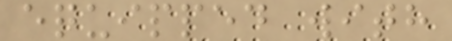equipped with
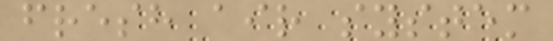fresh air system
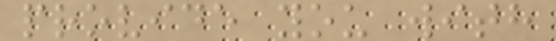provide you with
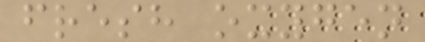fresh oxygen
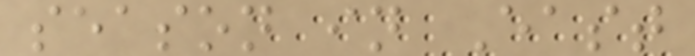season in East
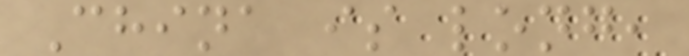China is long,
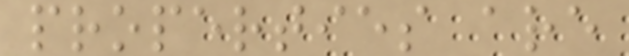properties are
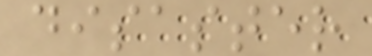disaster
